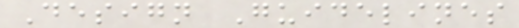Design Guidelines
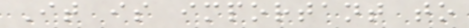It is important to
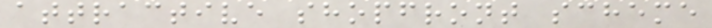attractive shopfront scheme
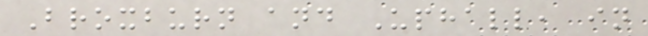Broxburn and Uphall, in
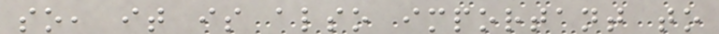so, it is also important to
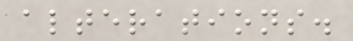alterations.
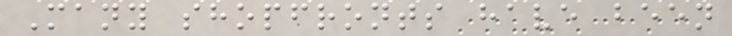Many shopfronts have been
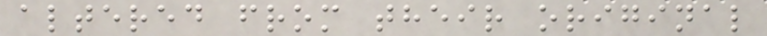altered from their original
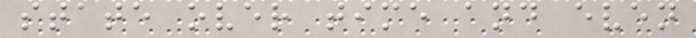state over time and even
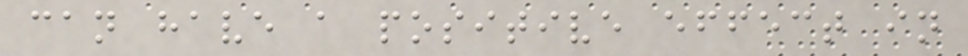can have a positive effect in
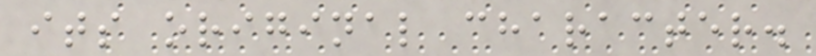its original character.
